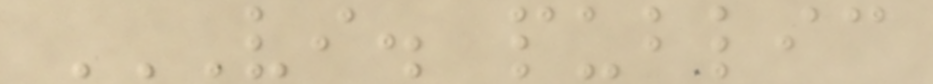VI. PUBLIC
